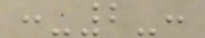:-2-:
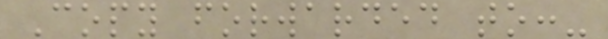Copy forwarded to:-
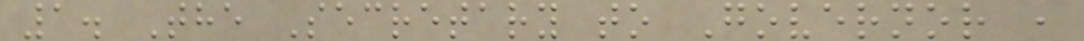1. The Secretary to Governor ,
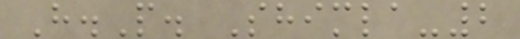H.P. Shimla-2
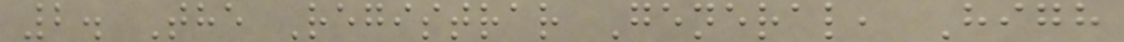2. The Registrar General, High
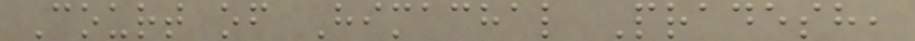Court of Himachal Pradesh,
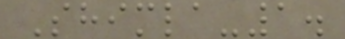Shimla-1.
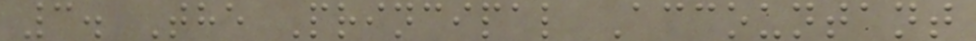3. The Principal Accountant
